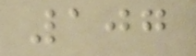107
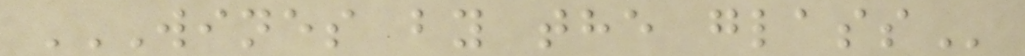WINES BY THE GLASS
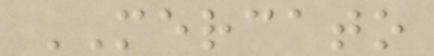MERCATO
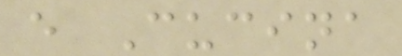e Cucina
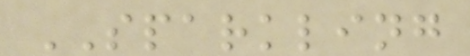SPARKLING
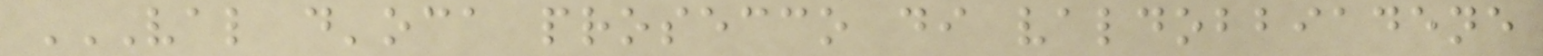VAL D'OCA PROSECCO DI VALDOBBIADENE
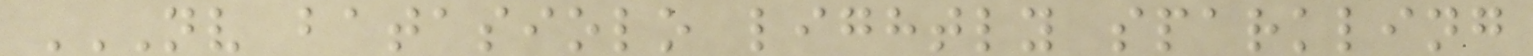NV BATASIOLO LIGHTLY SPARKLING
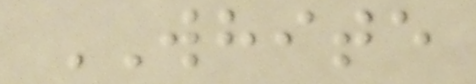WHITE
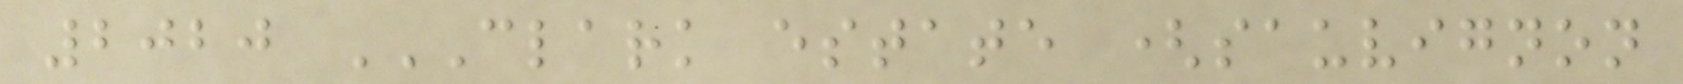2020 CLARK ESTATE (SAUVIGNON
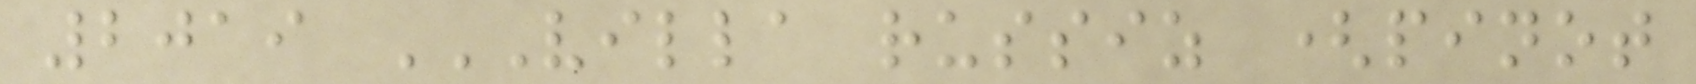2019 VILLA RUSSIZ (PINOT
